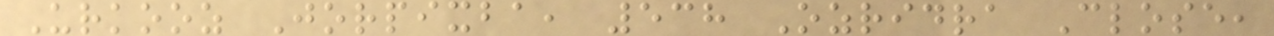Urkooz Jorpixba, 538 Ozridra Close,
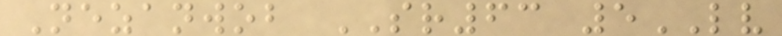Nezanwob SR63 5LV
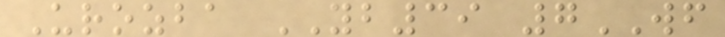Urozba YB39 7WF
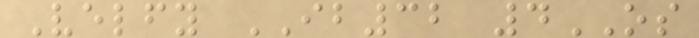Velfy IB32 4OS
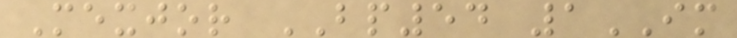Mexjor BP54 1IM
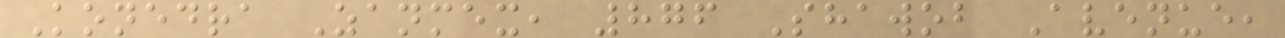Konedra Zanmex, 876 Shawob Avenue,
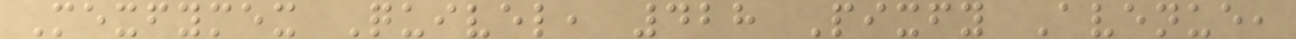Mexfymex Quivel, 428 Pixfy Avenue,
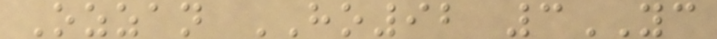Ozzan HO92 3YC
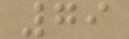79
